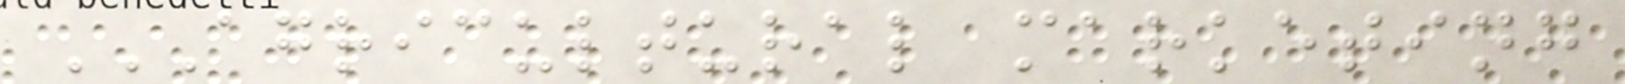AGRICULTURAL MARKETING
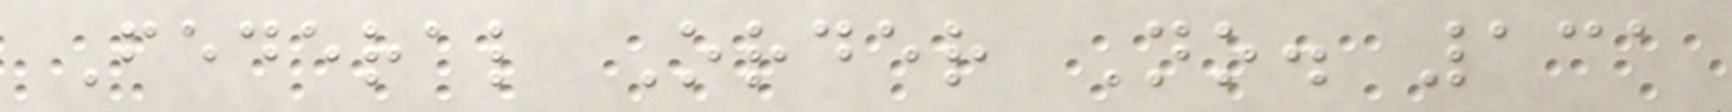Federal Order No. 131
